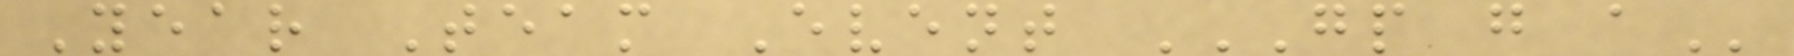Year Team Event GP G A
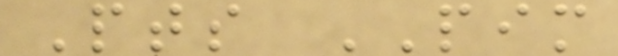Pts PIM
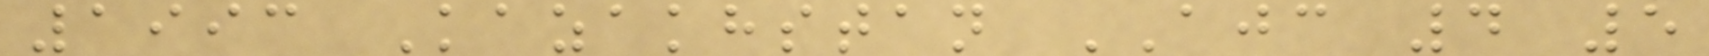1993 Kazakhstan AJC 4 5
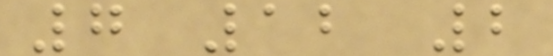7 12 2
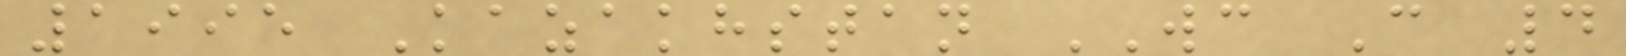1995 Kazakhstan WC C 4
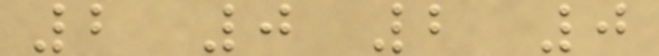2 0 2 0
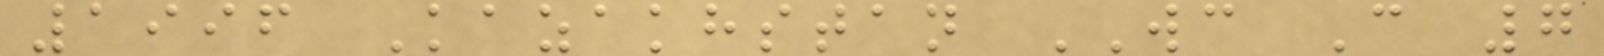1996 Kazakhstan WC C 7
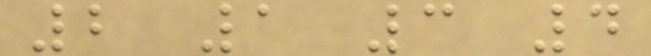2 1 3 4
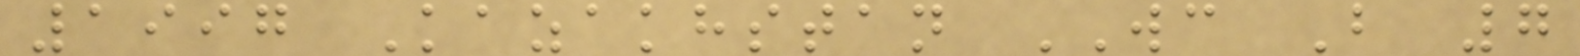1997 Kazakhstan WC B 7
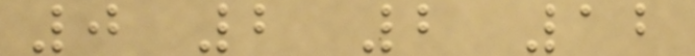0 2 2 12
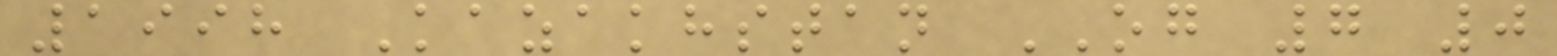1998 Kazakhstan OG 7 0
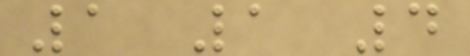1 1 4
